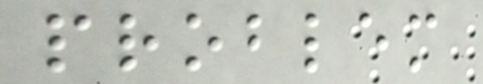problem
